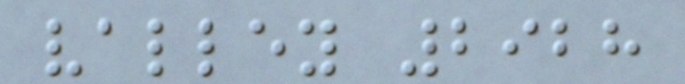valley 2928
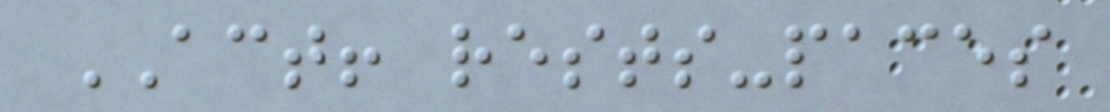ACT! rests-paces
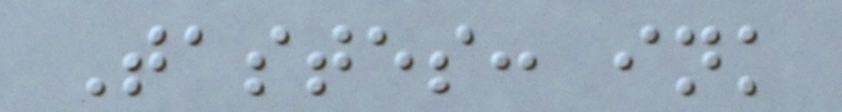Tastes: ink
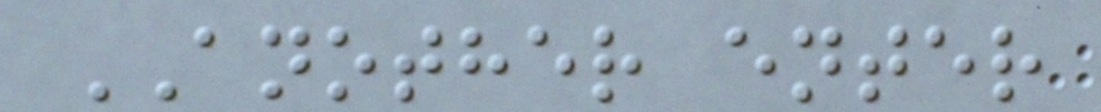ANOTHER enter
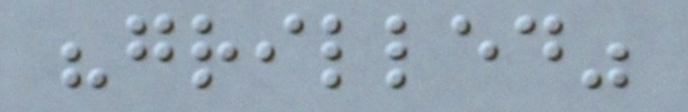"grilled"
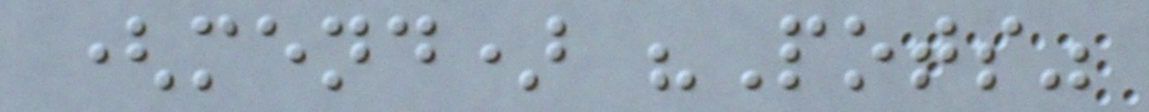(mend) "Pots"
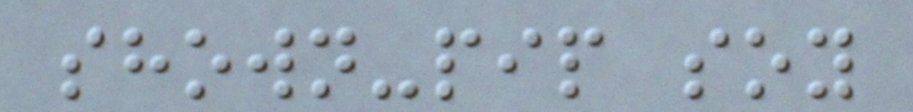shown-pip soy
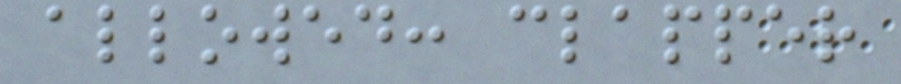allowed: clapper
